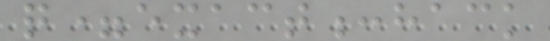q=exact:hack
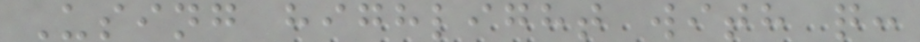Using highlight with q:
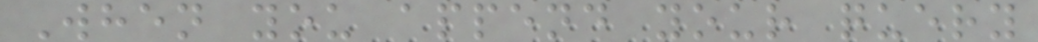When you append your query
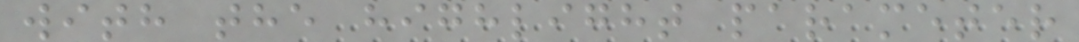with the highlight parameter
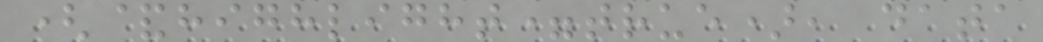(&highlight=true), data
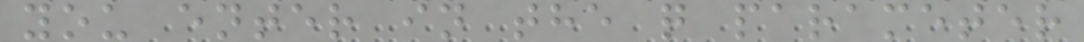you enter in the q parameter
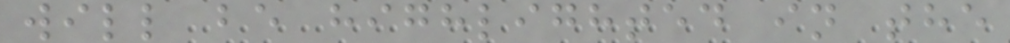will be highlighted in the
